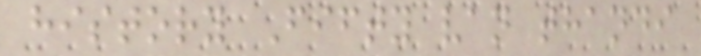history Fifty van thandi
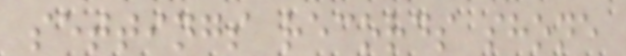settings records shone
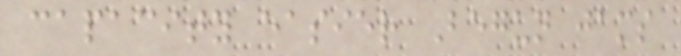capacity easier Begun jams
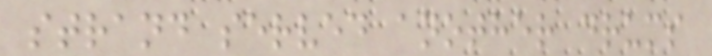strand served another drums
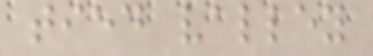tied valley
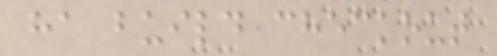ha build checkout
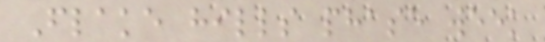Flake hills phase week
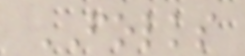FOLKS
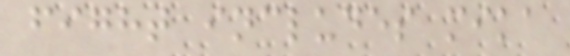fight includes mika
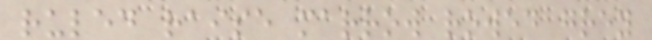ruled raise marrow rowed grey
